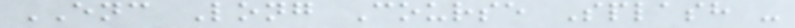ENC Long Course Splash -
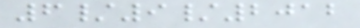6/9/2012
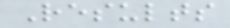Results
